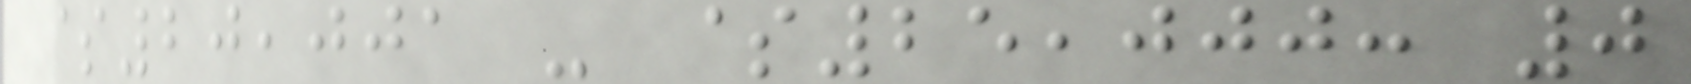$20,001 - $25,000: 0
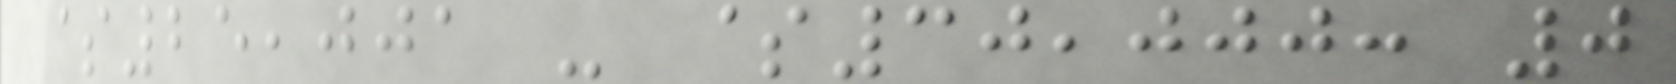$25,001 - $30,000: 0
